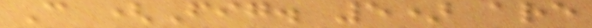C (Fig. 5) are
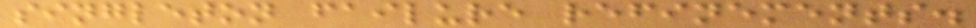singleton failure refinements.
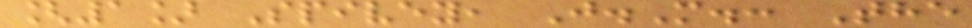[1] Spivey, J.M.: The
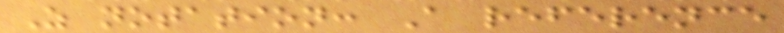Z notation: A reference
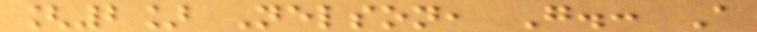[2] Nelson, G.: A
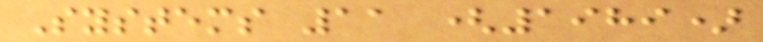Systems 11 (1989)
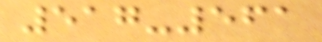517-561
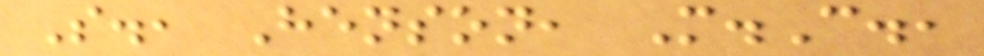S., Henson, M.C.,
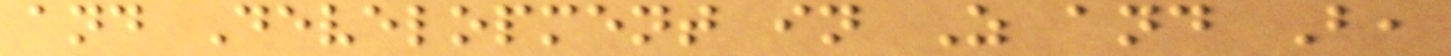and Development in Z and B,
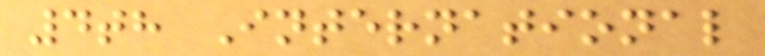4th International
